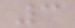3
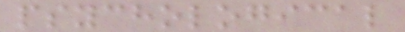psychological
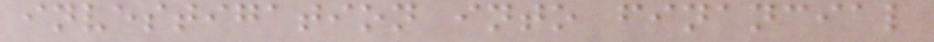investigation into financial
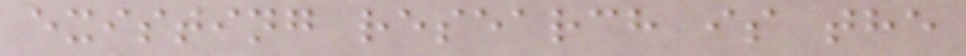existing research is the
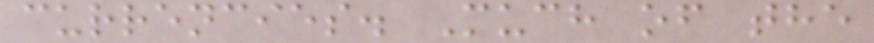currencies. Much of the
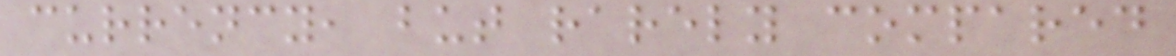currency, but rarely compared
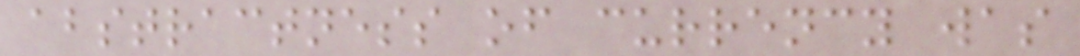abstractness of currency was
